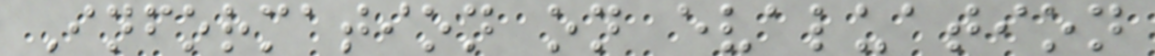Information on evaluation
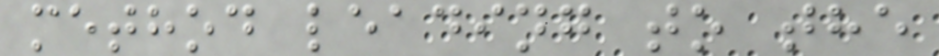method leading to the
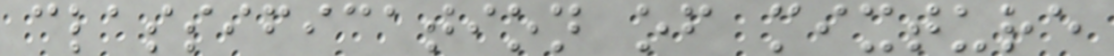classification of mixture
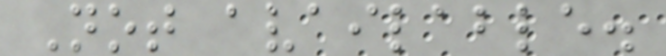Not available.
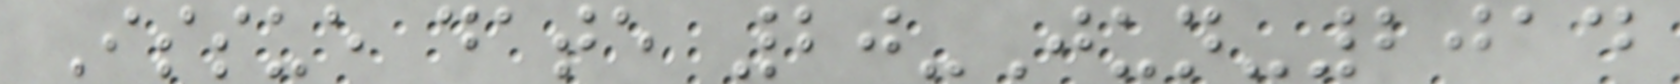Issue date 20-Jun-2014
